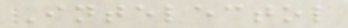Intelectol
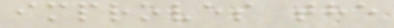improves the
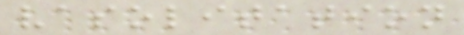vasolitation
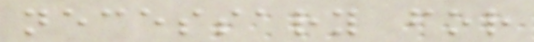necessary for
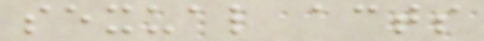sexual acts
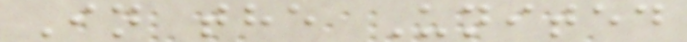In the United
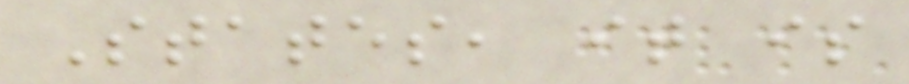States, it is
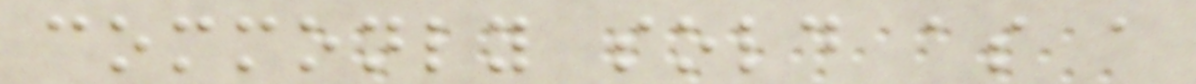commonly sold as a
